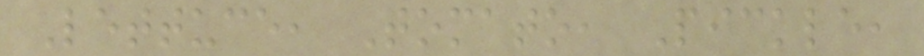Lettuce, Tomato, Pickle,
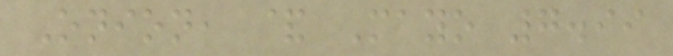Onion, & Mayo 7.99
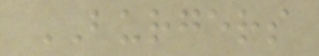BURGERS
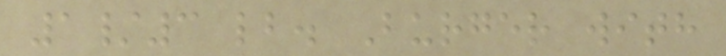1/3 lb. Burger with
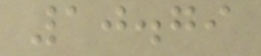10.79
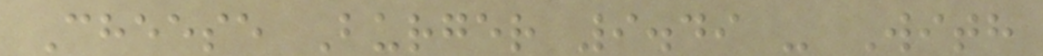Cheese Burger 9.49 - With
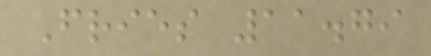Fries 11.79
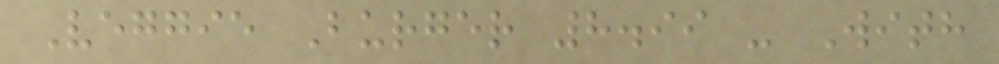Veggie Burger 8.99 - With
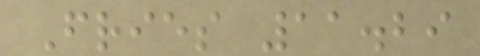Fries 11.29
